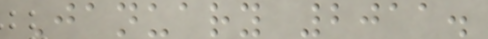January 2011.
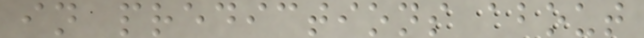in predictions about
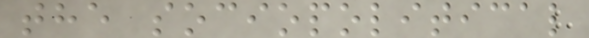the sociopolitical
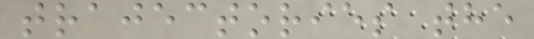trajectories the
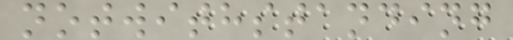notwithstanding
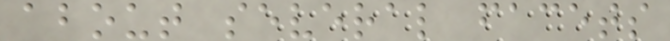about several facets
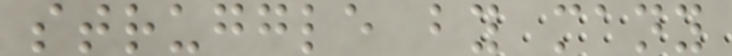struggle by many
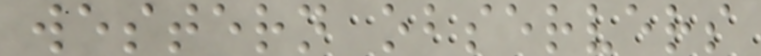western observers
